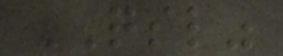QSL"
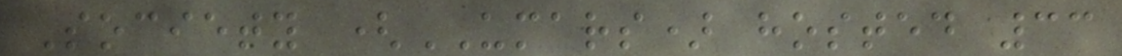Society (UMARS) hosted 33
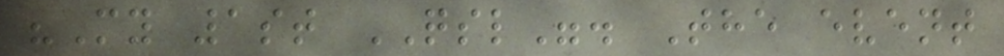"My 1st QSL". The event
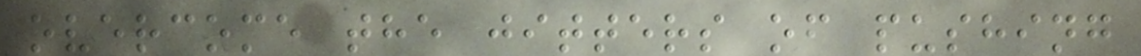overcome the jitters of pushing
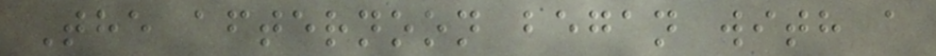The afternoon began with a
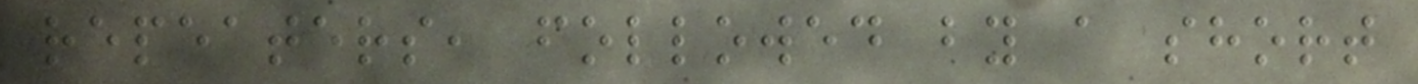repeaters, followed by a short
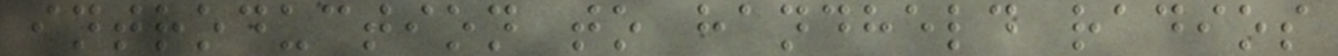introduction to handheld radios
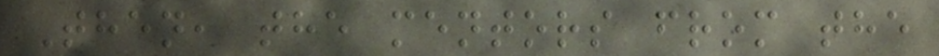Then, the mentors from the
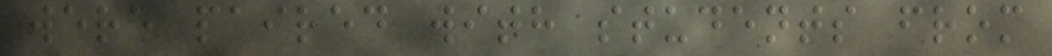were paired with students from
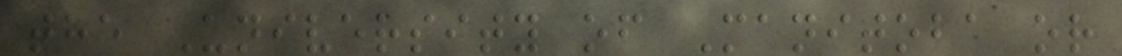the University of Manitoba or
